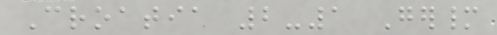Croatia 2-1 Germany
